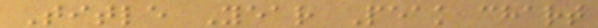Title Year Peak chart
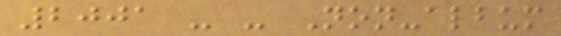2001 - - Non-album
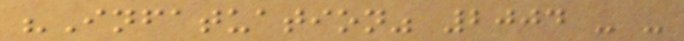"Infatuation" 2004 - -
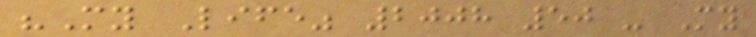"My Life" 2008 50 - My
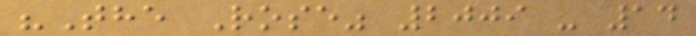"The Rose" 2009 - 14
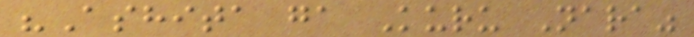"Ashita ga Kuru Nara"
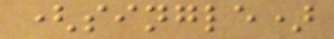(single)
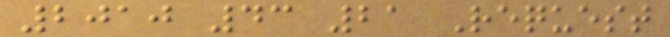2010 43 21 Request
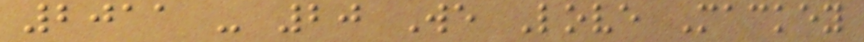2011 - 20 We Love Mackey
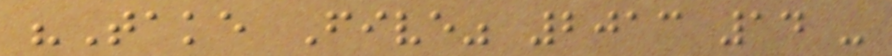"Take Five" 2013 14 -
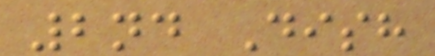2nd Dish
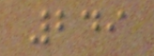249
